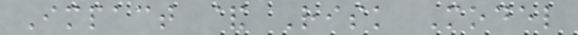Impact & Risk Model
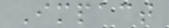Impact
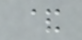&
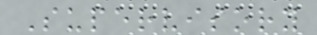Supervisory
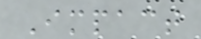Impact
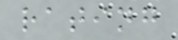rating
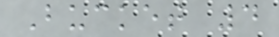Bucket 4
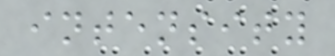intensity
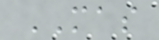MAS
